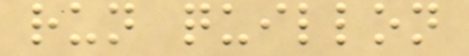run quillon
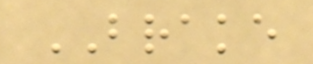BRAKE
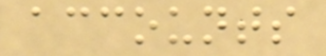accounts
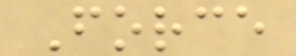Force
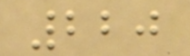220
